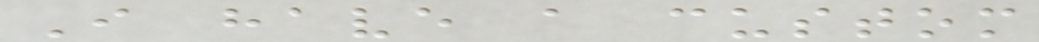I have a custom
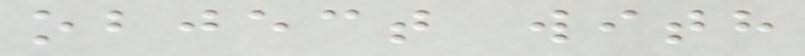object with
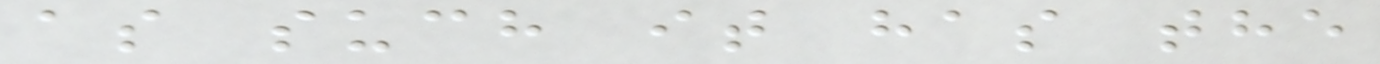as such it has the
